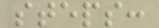steps:
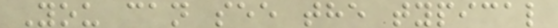You can see the typical
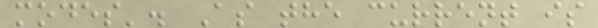modes'. As the current is
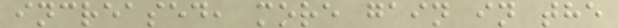increased, more gain in the
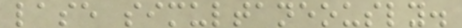lase simultaneously.
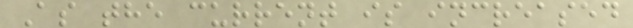As the current is increased
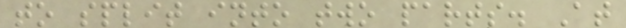to split into two parts. At
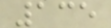135
